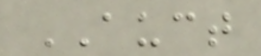AUCT
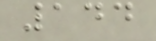144
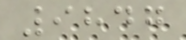9847
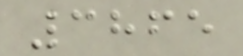3865
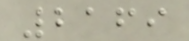2169
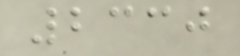2330
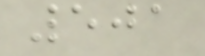501
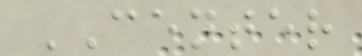CENTER
